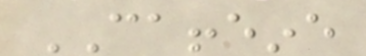CAFFEINE
